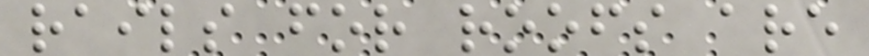rails for roofs are
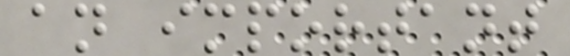an important
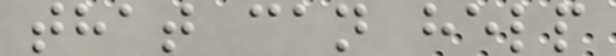that can help
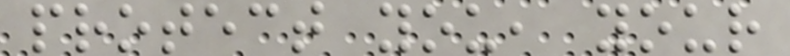protect you, your
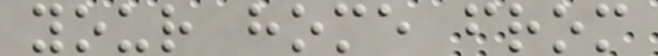your home from
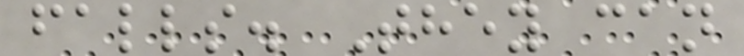falls. They can
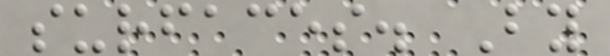surfaces. By
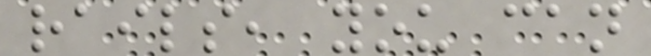rails, you can
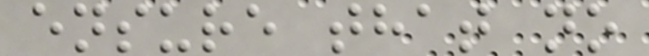ensure that no
